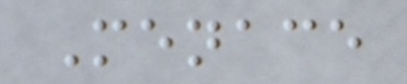Menace
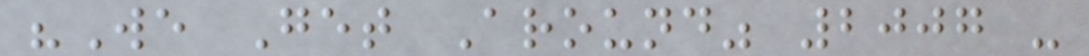"We Get Around" 2007 -
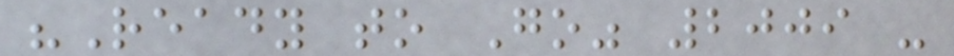"Ready to Go" 2009 -
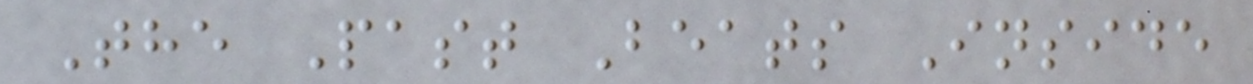The Past Beats Inside
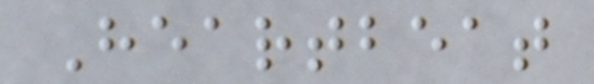Heartbeat
